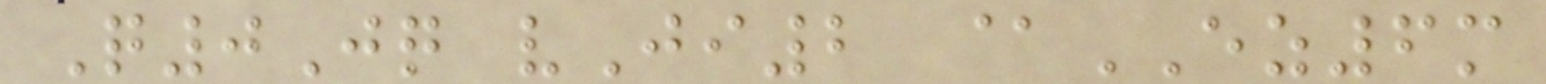Q0Jq vJi2 @EZ6m
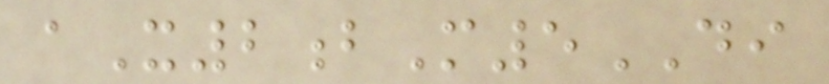aX2bM5DI
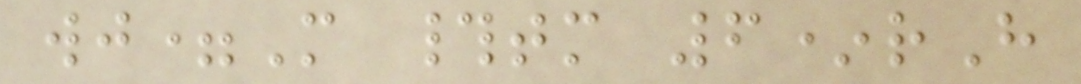wj=M #tm 6*rH
